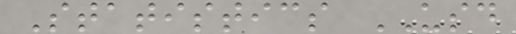Statistics USD
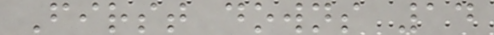First downs 14
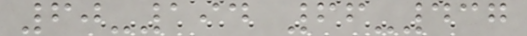60-194 66-437
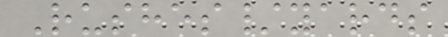Rushes/yards
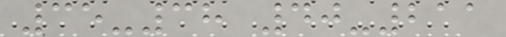35-38 40-211
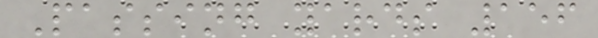Passing yards 156
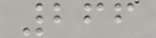266
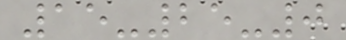15-25-0
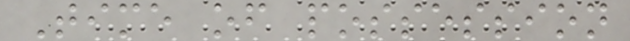Time of possession
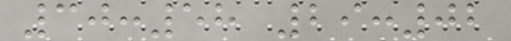30:58 29:02
